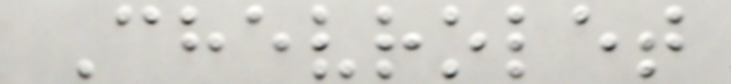Chevrolet
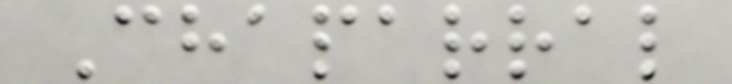Chaparral
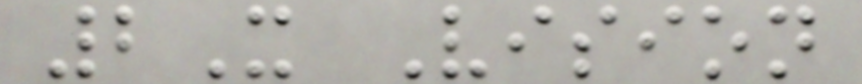2X Vision
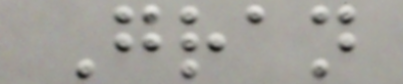Gran
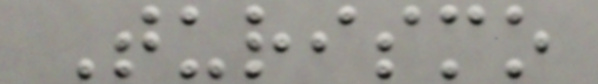Turismo
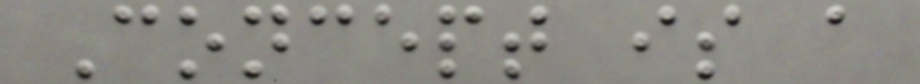Concept is a
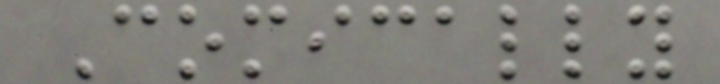Comically
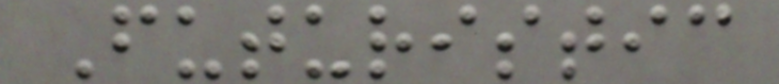Futuristic
